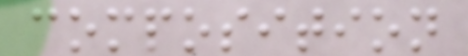composition
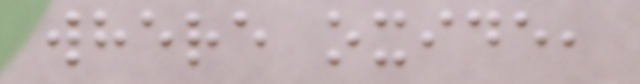where oxide,
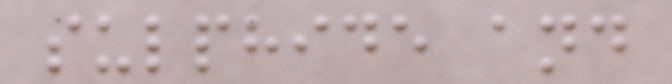sulphide and
